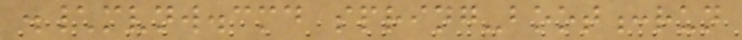.\mvnw.cmd spring-boot:run
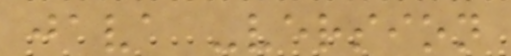java -version
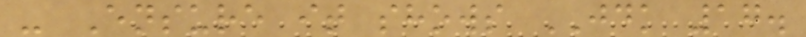- Ensure it shows JDK 17.
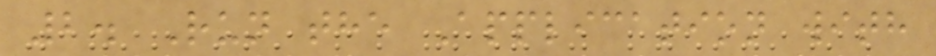2. Run the Application with
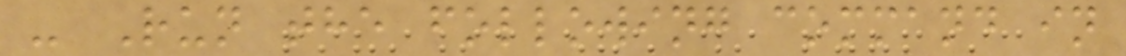- Run the following command in
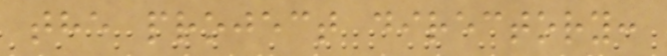the project directory:
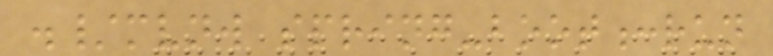./mvnw spring-boot:run
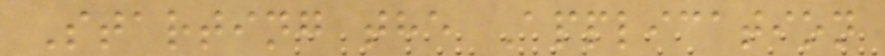Starting the Application
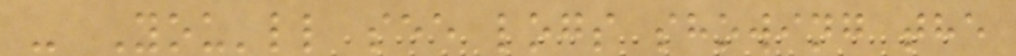- You'll see logs showing the
